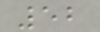52
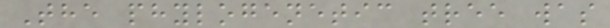The phylogenetic tree was
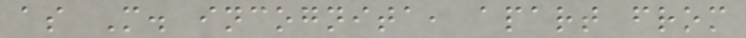as M. incognita, apart from
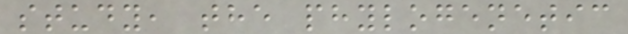study, the phylogenetic
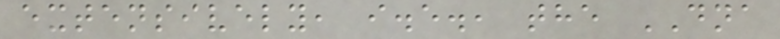extensively, i.e., the DNA
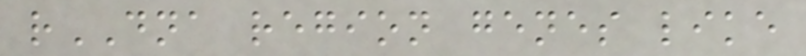rDNA region genes like
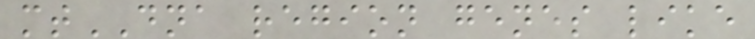mtDNA region genes like
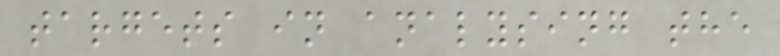targets in analysing the
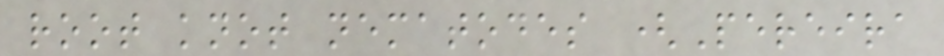root knot nematodes (Pereira
